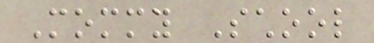Mommy School
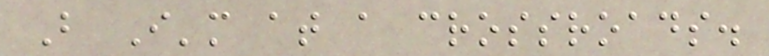But I'm at a crossroads.
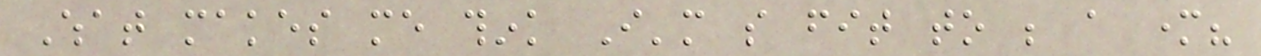What makes me think I'm so fit to be a mother?
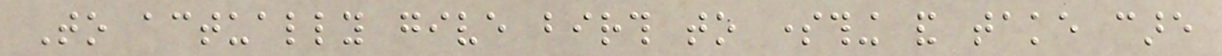To actually give birth to something and take care
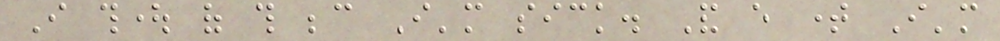I thought of this because I'm sick. And every time I'm
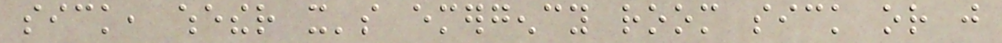sick, whether it's emergency room sick or just
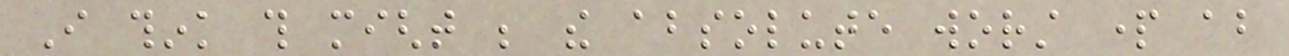I think this might be the absolute worst part about
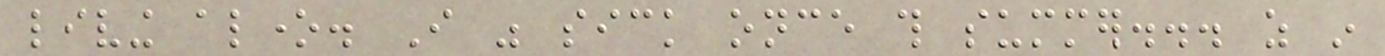living alone. I was sick once this summer... as in
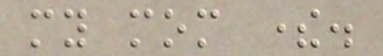my mom there.
